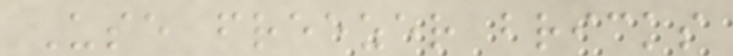Use freezer bricks
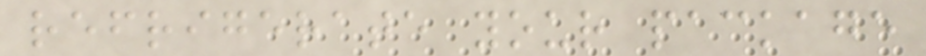refrigerate your package
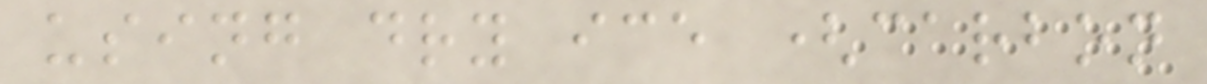using dry ice (carbon
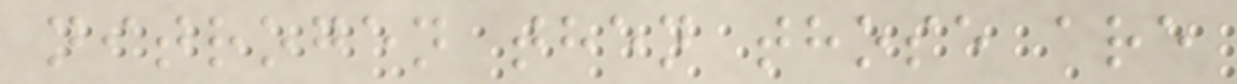nitrogen then those are
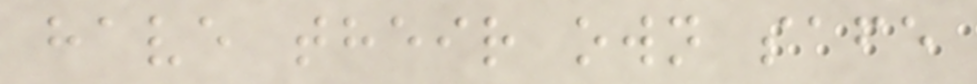have their own safe
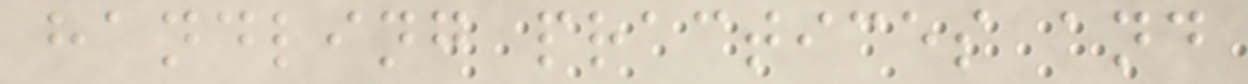handling practices and
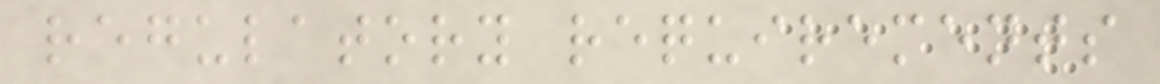regulatory requirements
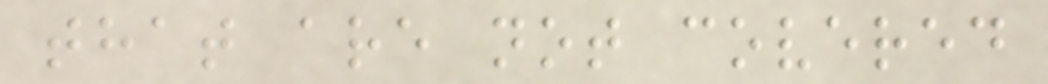that are not covered
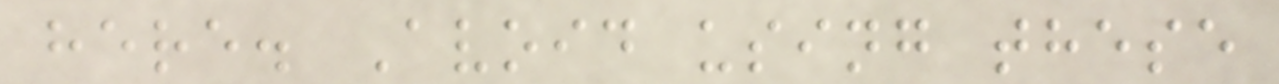here. Avoid using these
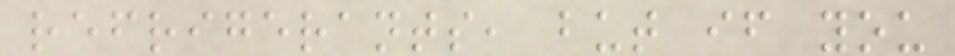refrigerants, but if you
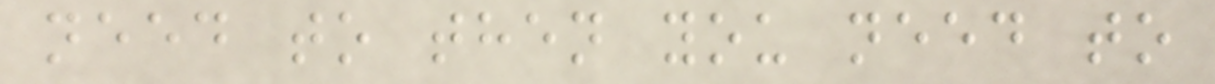need to then you need to
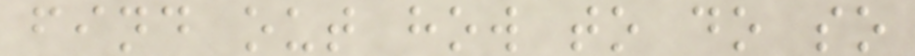find out how to do so
